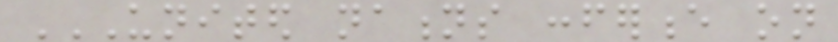UNITED NATIONS CONFERENCE ON
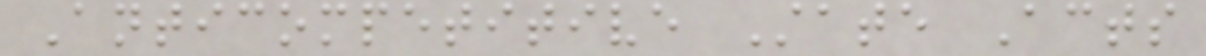Anticompetitive State Acts
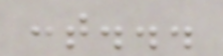cont...
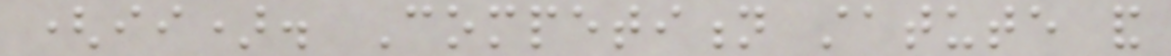(ii). Competition statute and
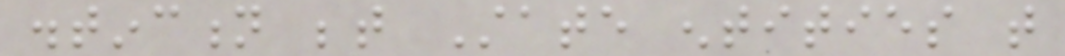distinction between State entities that
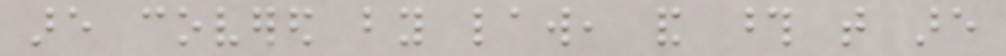are covered by law, and those that are
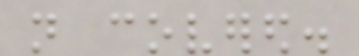not covered.
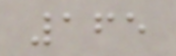165
